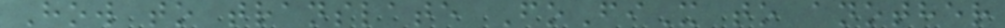How to translate FoFiX to another
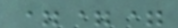===
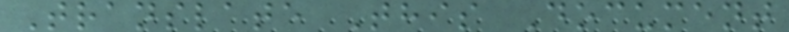Translate This Document
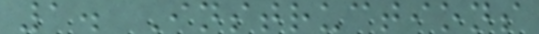1. Instructions
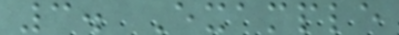3. Example
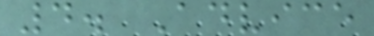4. Advice
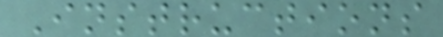Instructions
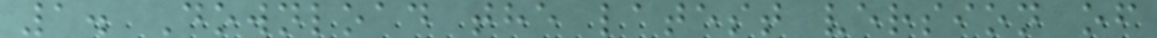1. Download the latest version of
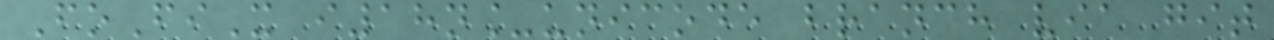FoFiX i18n_unicode branch via git
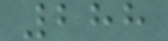288
